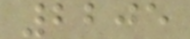2205
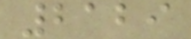2129
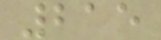215
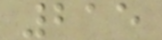215
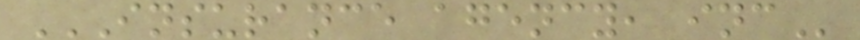INSURANCE AGENCY, INC
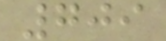709
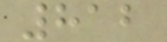812
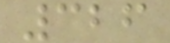326
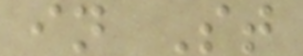in St
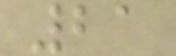21
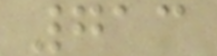713
